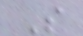So
